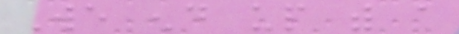We end up with a
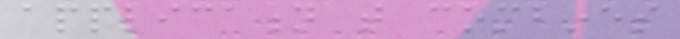application that combines
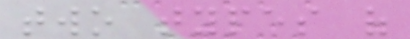two types of
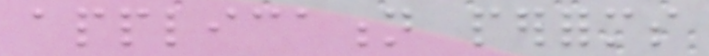application performs
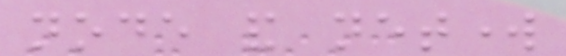node and network
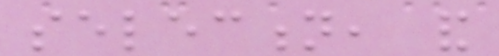selection, and
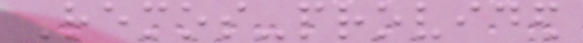Remos-provided
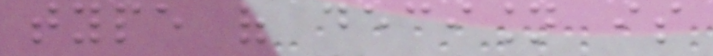type of decision is
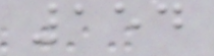154
